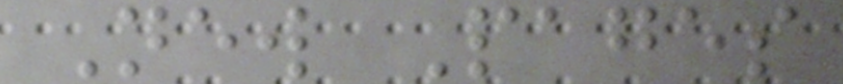New Pages
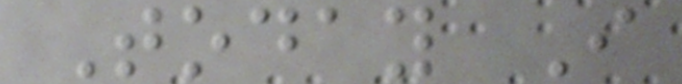Today I
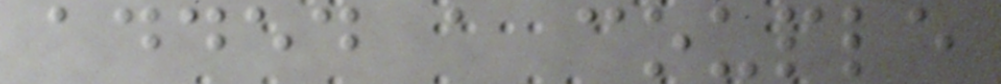added a couple
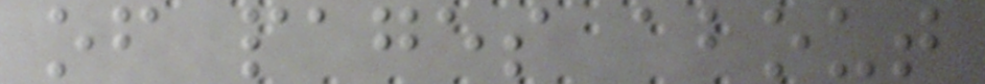of pages about
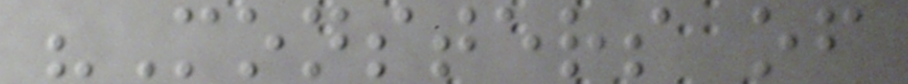"Monsters of
